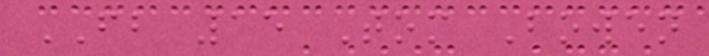FB 15 Tom Bowen
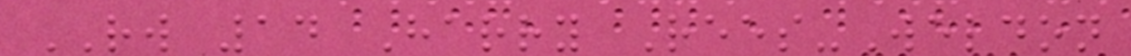RW 14 Harry Rees-Weldon
